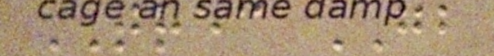TREC GB
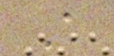A
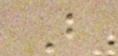B
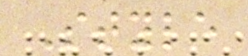Style
